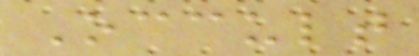Occult
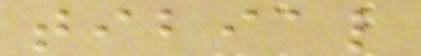tibial
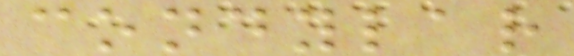condylar
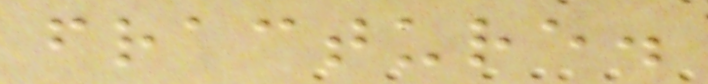fracture.
